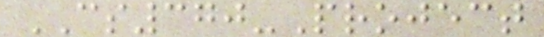CS370-Project
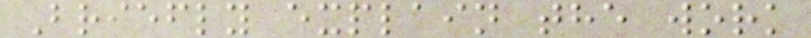Briefly explain the work
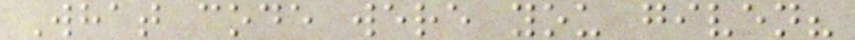What code were you given?
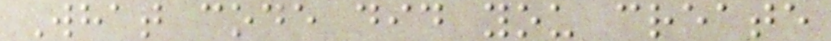What code did you create
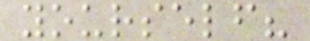yourself?
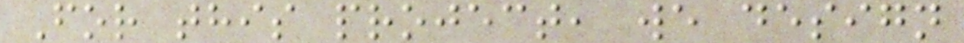For this project, we design
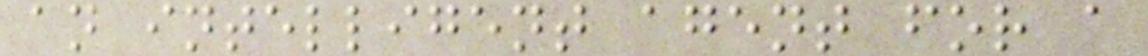an intelligent agent for a
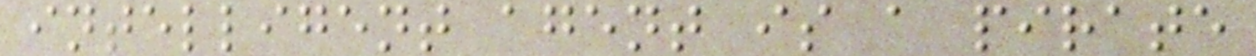intelligent agent is a pirate
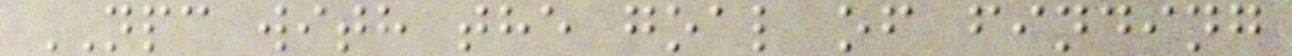NPC with the goal of finding
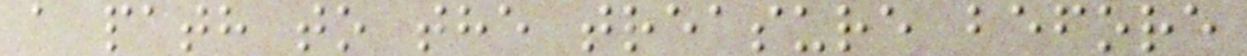a path to the treasure before
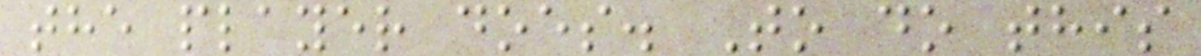the player does. To do this
